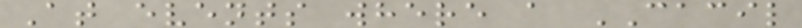At events where a CACIL
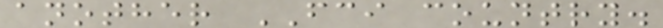another FCI country.
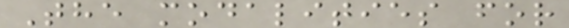The modalities for
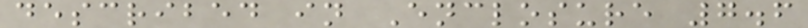described in Enclosure 7.6
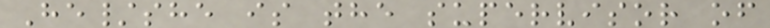He/she is the supervisor of
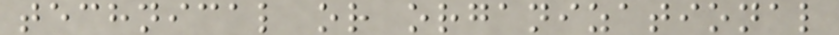technical or organizational
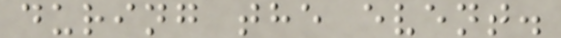during the event.
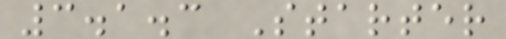3.1.3 Starter
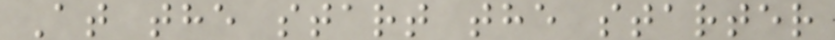At the start the starter
